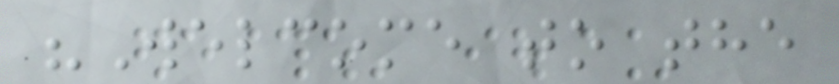"Welcome to the
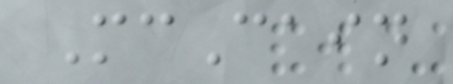McCain
